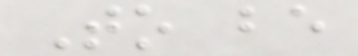To be
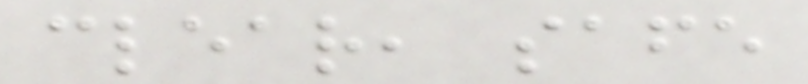clear, safe
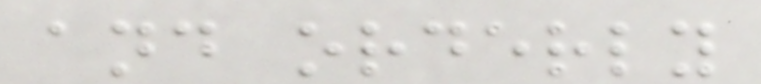and orderly
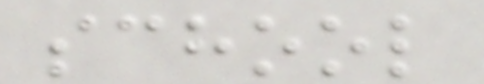school
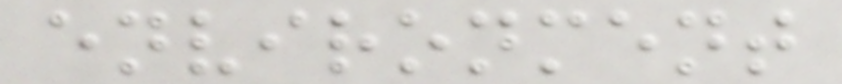environment
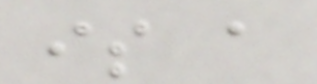is a
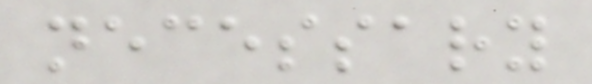necessary
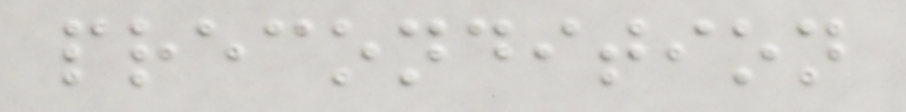precondition
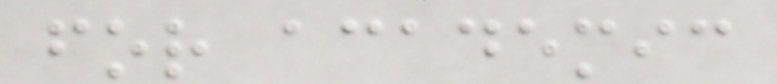for academic
